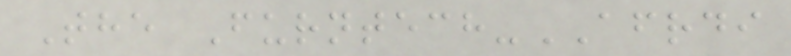The Furntech-AFRDI
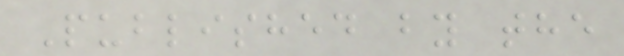Published by the
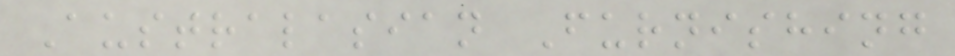Australasian Furnishing
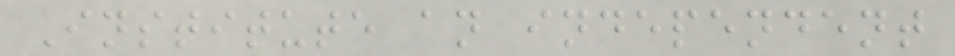Institute an independent
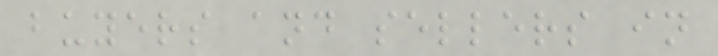buyers and sellers in
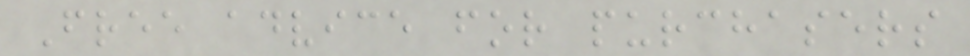Free advice for purchasers
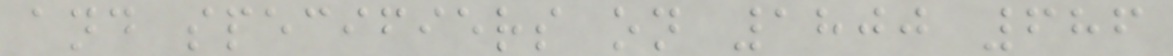and specifiers on 1800 686
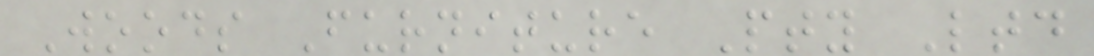Woods Furniture Pty Ltd
